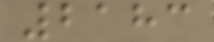2183
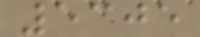5305
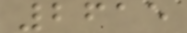2615
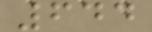644
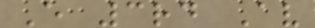E 3rd Av
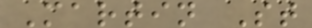Martin St
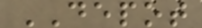DEPOT
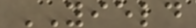YIELD
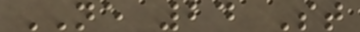NE 24 St
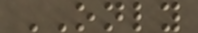ONLY
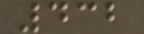432
